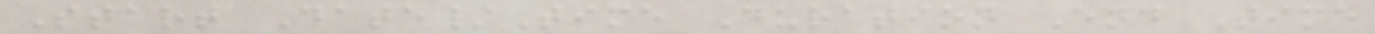Start Date/Time Duration End Time
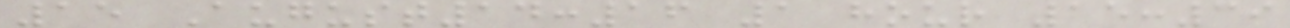15 August14:16 1 hour 15:39
